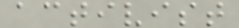activist
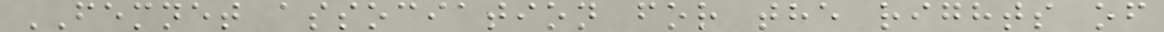FEMNET association for the rights of
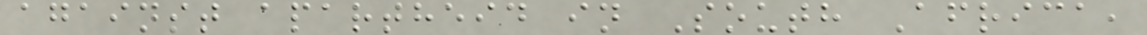against apartheid in South Africa,
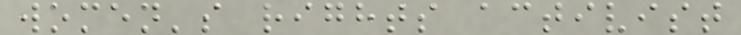women's rights activist
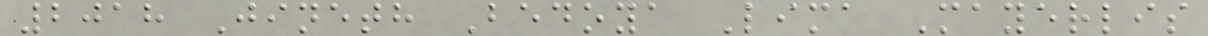2018 Jineth Bedoya Lima Mayerlis
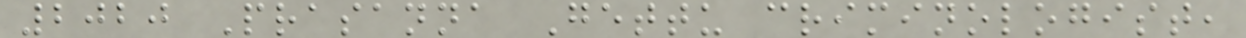2020 Prasanna Gettu criminologist,
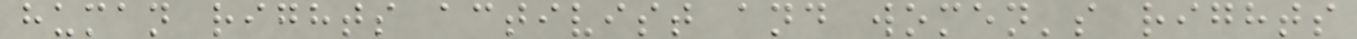human rights activist and women's rights
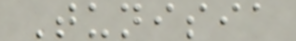Tunisia
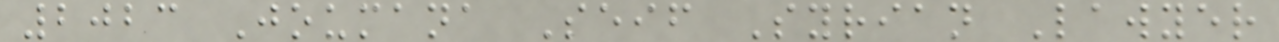2023 Joumana Seif Syrian Lawyer
